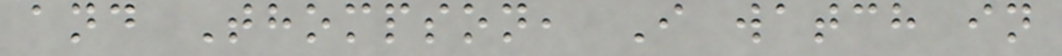and Thompson, I watch in
